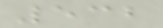532
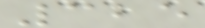325
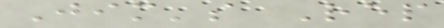Jim's Rep
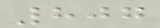807
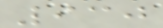930
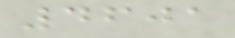4601
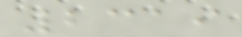2319
